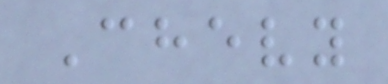Chevy
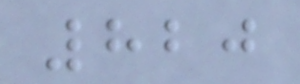820
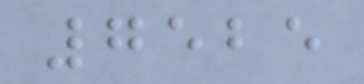7525
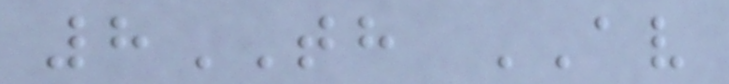8TH AV
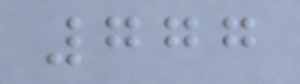777
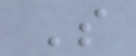S
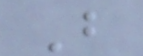B
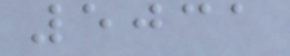5031
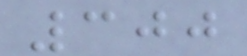300
